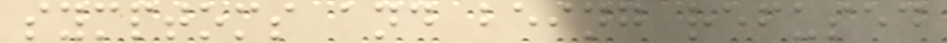symptoms and being refused
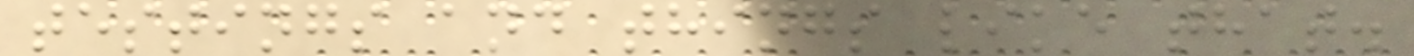testings and things like that.
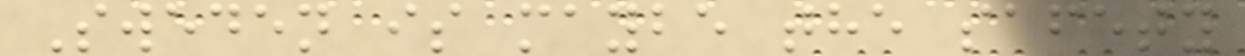Sweden is maybe the safety
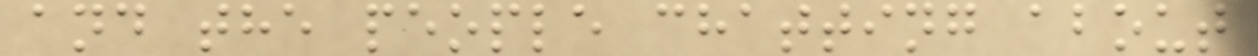and the people chatting about
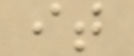it
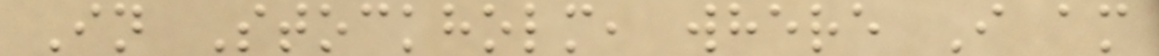In Stockholm, where I am
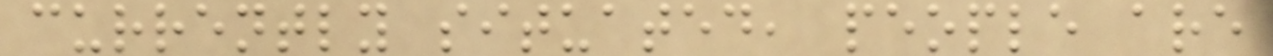currently situated, people are
